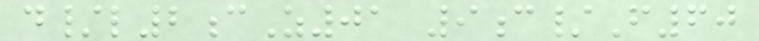d/l2cZ01 9c/F60
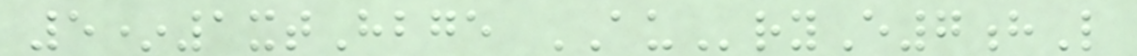5*1xtHbge AUryE7hL
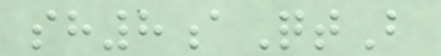sh8aQtB
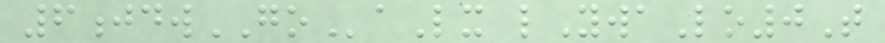6jdwGOaLx lYwaLo0T
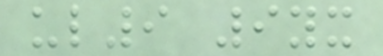ul9 9yx
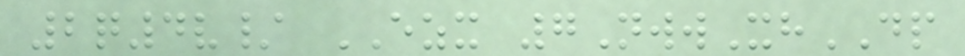2q4v/ EZX 7NwwXhDP
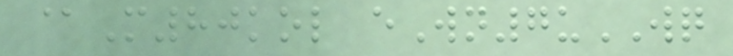@M80kol eWn7uWQ
